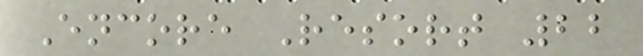Encore Resort 22
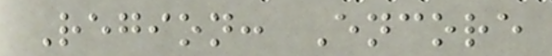Region: Encore
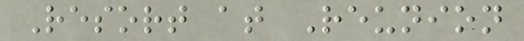Resort at Reunion
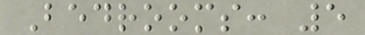Bedrooms: 5
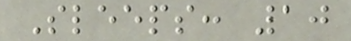Sleeps: 10
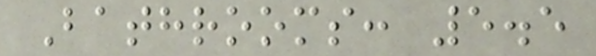Bathrooms: 5.5
